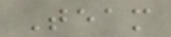Team
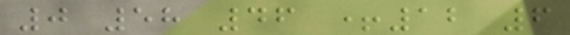0 58 46 +12 6
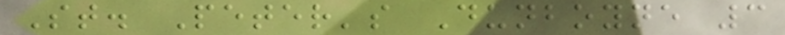St. Peter's Dunboyne 3
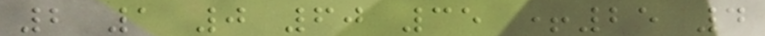2 1 0 60 35 +25 4
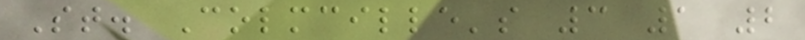St. Colmcille's 3 1 2
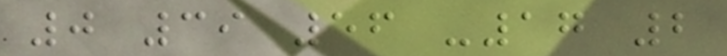0 39 56 -17 2
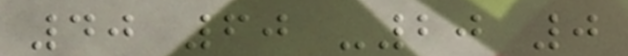40 60 -20 0
